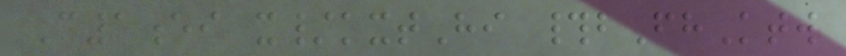C1ei x/kxtHi #bFhKtw
